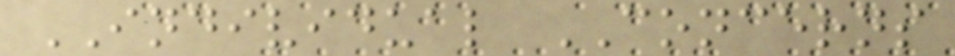INDIVIDUAL CONCERNS
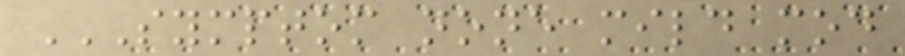SYMPTOM NONE MILD MOD
